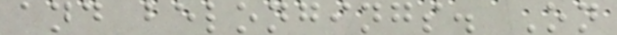and belongings. On
